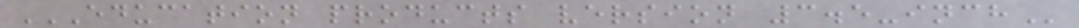EDUCATION PRODUCTS VERSION 3.5-INCH
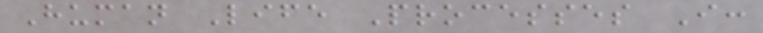Human Life Processes I:
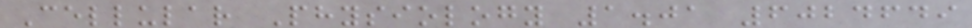Cellular Physiology 1.01 6024649
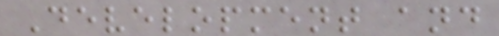Development and
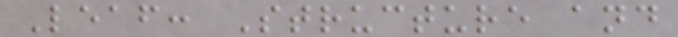Leaf: Structure and
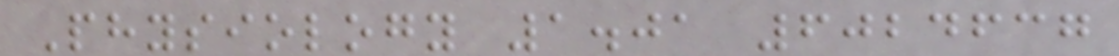Physiology 1.01 6024637
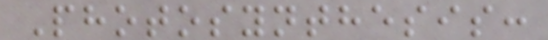Photosynthesis:
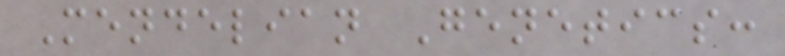Mendelian Genetics:
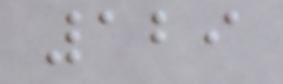129
